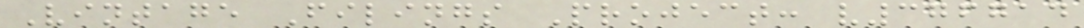Vintage Filings Project: v376714
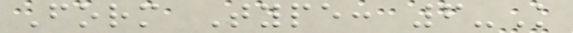Form Type: 6-K
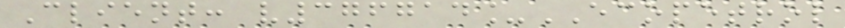Client: v376714_ECOPETROL
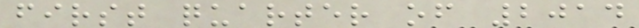first quarter of 2014
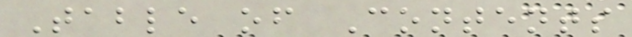Table of Contents
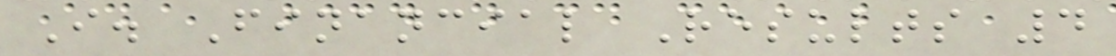I. Financial Results 4
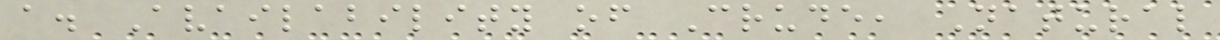a. Availability of Crude, Natural
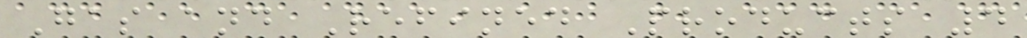Gas and Refined Products 4
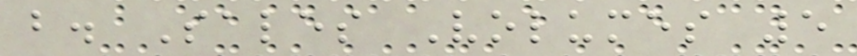b. Sales Volumes 5
